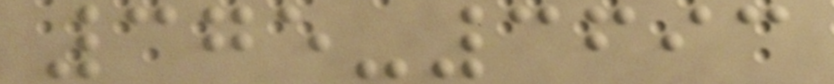375-3693
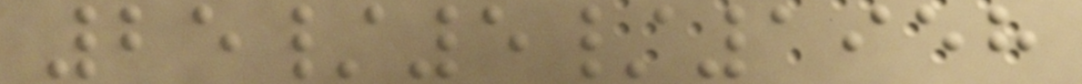25/5/1958
